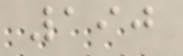190
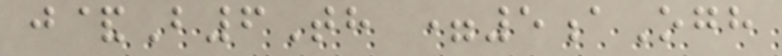j&B6Th =5aOgh
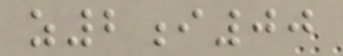z2i00
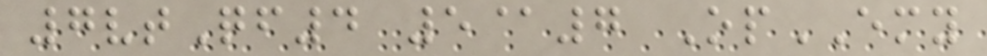7vtQf4 5@7 OpEMY
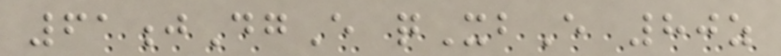61jDgE qXbE 80z
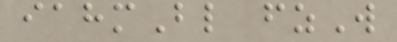iahmBl fzW
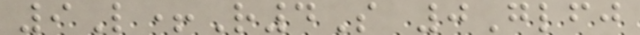9L+R4S 0Glfj
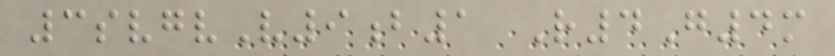3svgvV9b1 R4G4m
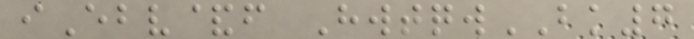iEbv&f HwtqwBK7
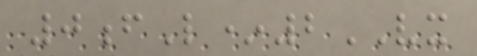0fL*2VX
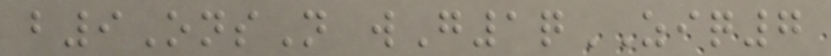b9OnsN wG1qZIQ7
